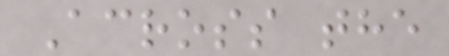Across the
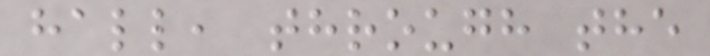hall, through the
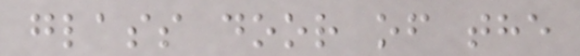glass door of the
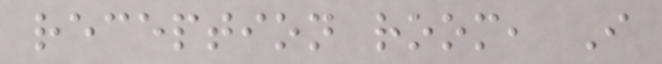reception room, I
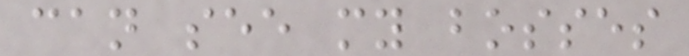can see my bosses
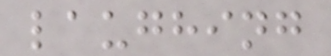laughing
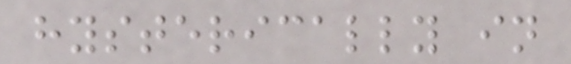hysterically in
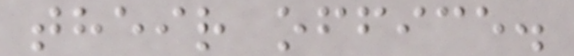their office.
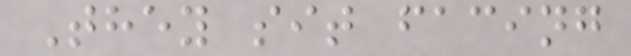They sit facing
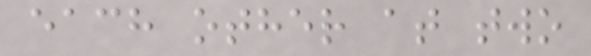each other at two
